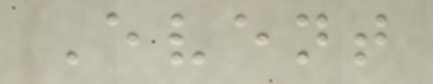Event
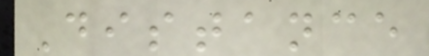Distance
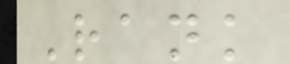Rank
